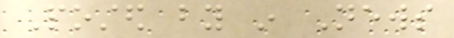Posted by in News
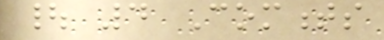| 4 Comments
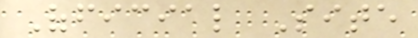Official Site
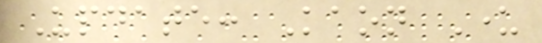Update: Kaon Under
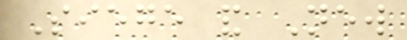Siege and New
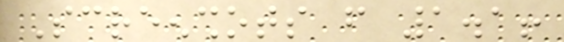Screenshots from 1.1!
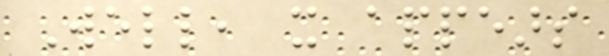Well, it appears
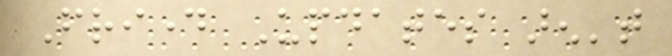Friday Updates aren't
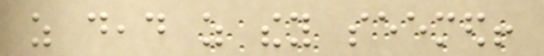as dead as they seemed!
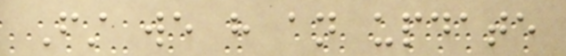First we have an update
